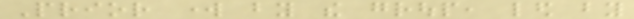Prior work by the group, led by
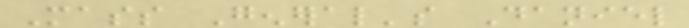Mass General's Daniel
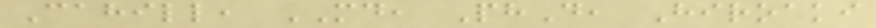Cahill, MD, PhD, Hiroaki
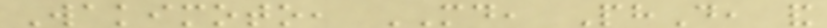Wakimoto, MD, PhD, and
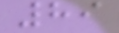89
